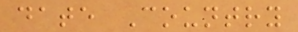date Country
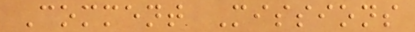Comment Missions
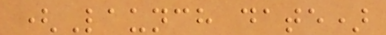(Launch date)
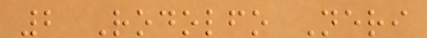2 Rodolfo Neri
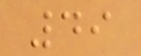49
